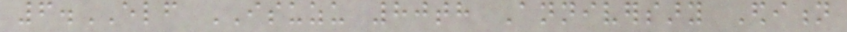6.ELF ISUZU 80th Anniversary Edition
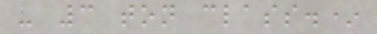- 3 ton class.*
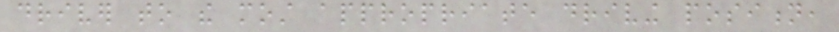driver to the most appropriate driving position,
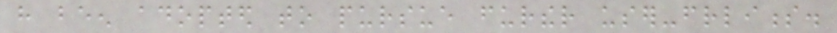have been adopted to pursue further user-friendliness.
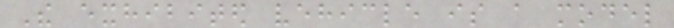The exhibited vehicle is a model
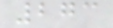273
